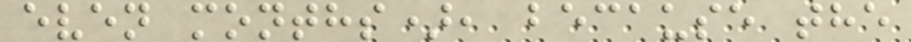even months), because the
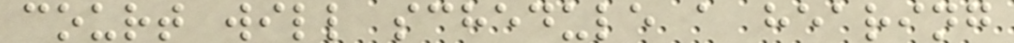court will schedule a hearing
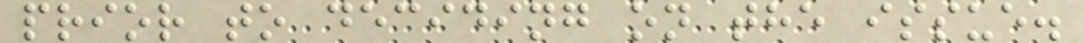prior to deciding on the issue.
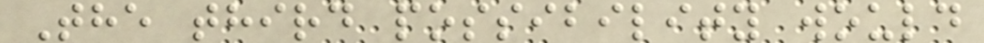The third possibility would
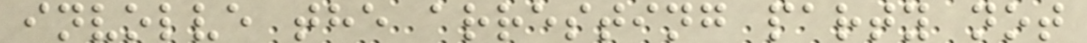involve the arresting party not
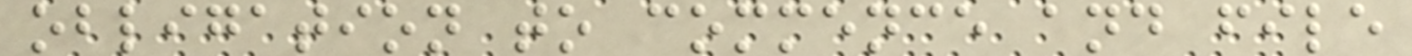obligation to commence and file
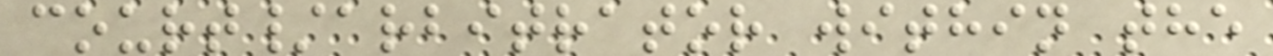court/arbitrator within the
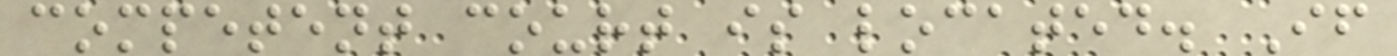competent court is located. If
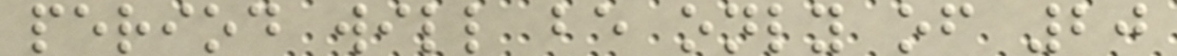period will be only of 20
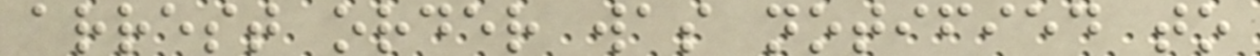arrest order was notified to
